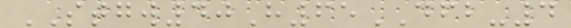STGW40H65DFB-4
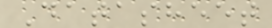Datasheet
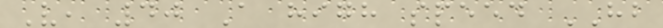V, 40 A high speed HB
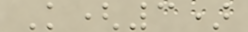K(3)
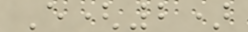E(2)
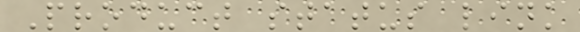Product status link
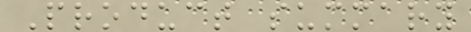Product summary
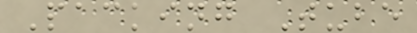Packing Tube
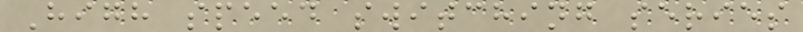High speed switching series
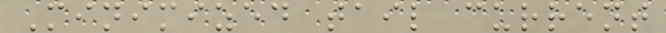Minimized tail current
